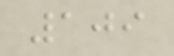109
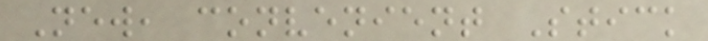New, convenient Stick
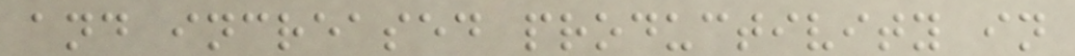and increased productivity in
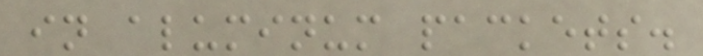in aluminum packets.
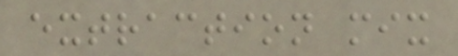extraction mix
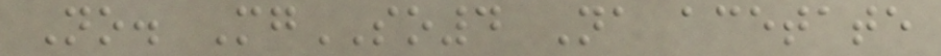No. MgSO4 Na acetate
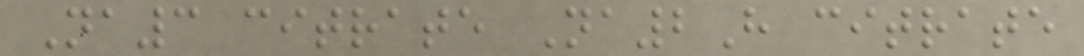Na3 citrate Na2H citrate
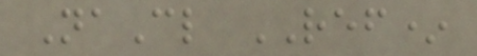NaCl REF*
